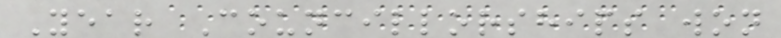Year Councillorships won
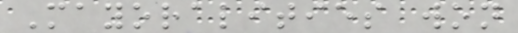Mayoralities won
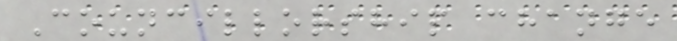Councillorship change
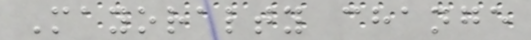Mayoralty change
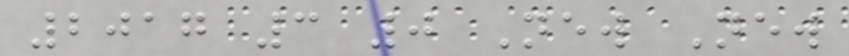2017 3 0 New New
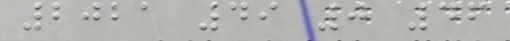2021 49 0 46
